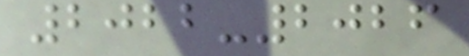2022-2026
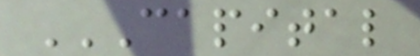CAPITAL
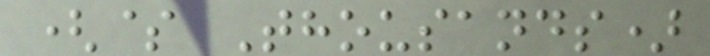($ Thousands)
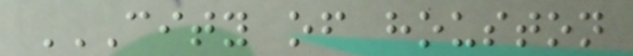CITY OF HOUSTON
